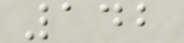142
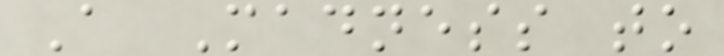A Madness to
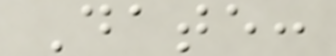Date:
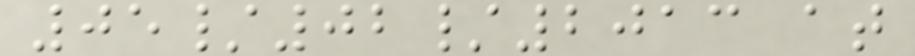05/02/2013 at
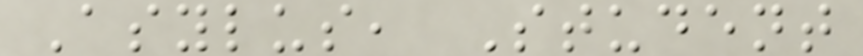Asylus, Student
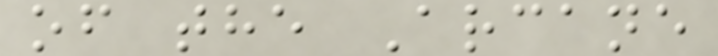of the Arcane
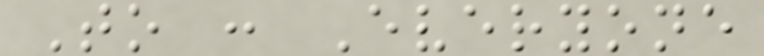To : Everyone
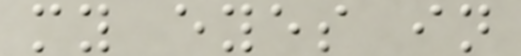my eyes in
